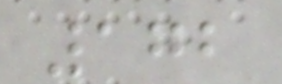172
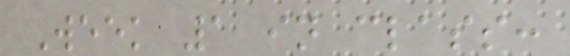Week 1 in class:
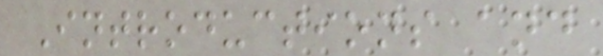Introductions and
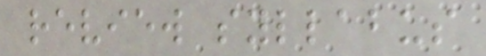review syllabus
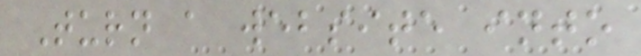Turn a website into
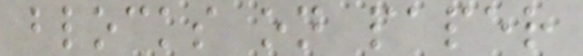blocks on paper
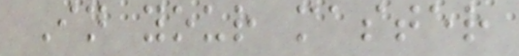In your master
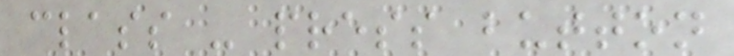class - press button
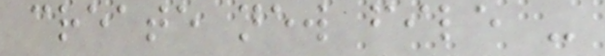create new file -
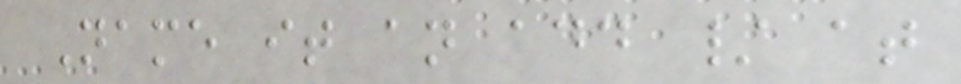Name it an add / at
